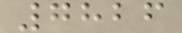7826
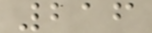216
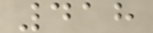418
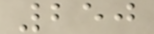250
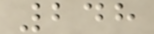248
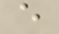e
